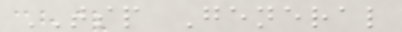TSP General
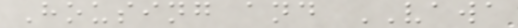Housing and VAWA
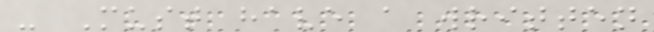- Must have a written
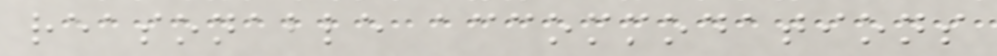reasonable accommodations
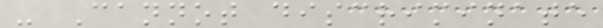- Cannot discriminate
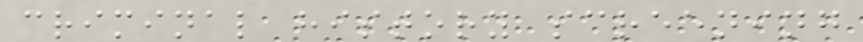criminal history screening
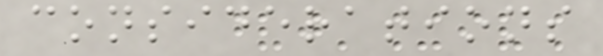considerations
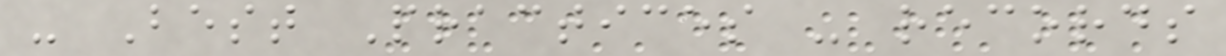- Best Practices - records
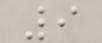9
